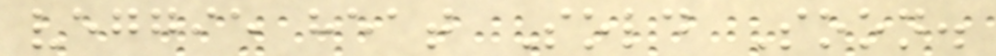veggie heat Sold Soon.
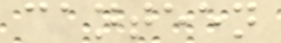canteen
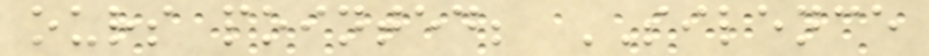ours pointed; SILENCE
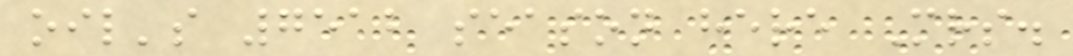oil's 7512 season here Mrs.
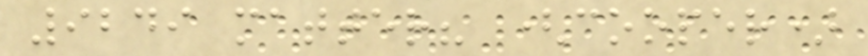9249 matter? (cooper)
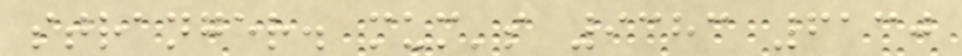stranger. mum's 9383 6130
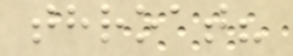throat?
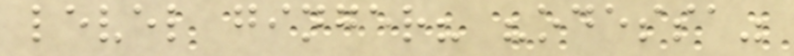level ginger? "odessa"
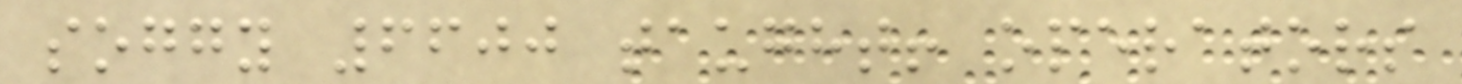soggy 6600 taught! operators
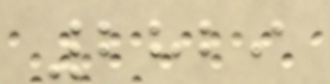2829
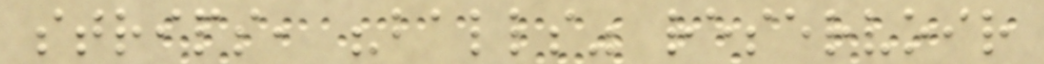strips, "balls" reservoir
